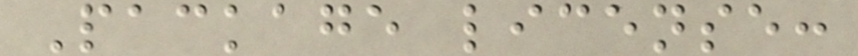Package license:
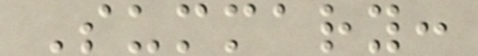Summary:
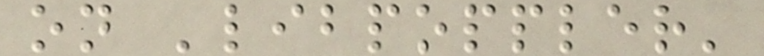on 'libpoppler'
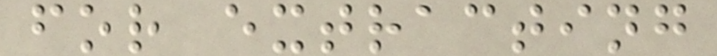for extracting
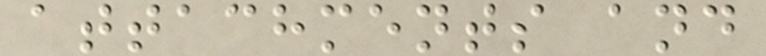attachments and
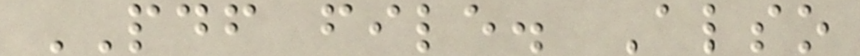PDF file. Also
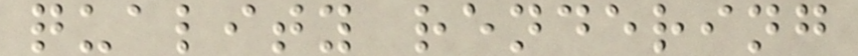quality rendering
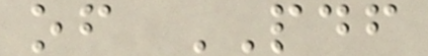of PDF
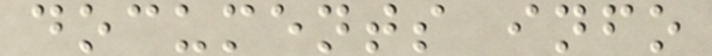documents info
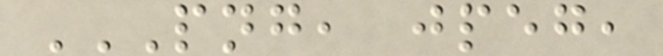PNG, JPEG,
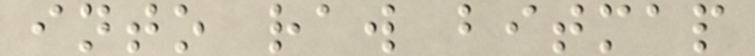into raw bitmap
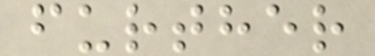further
